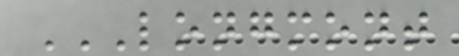LONGMONT
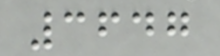3647
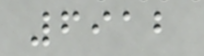6912
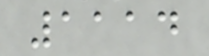1114
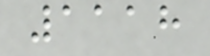1118
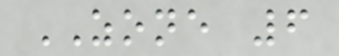ZONE 6
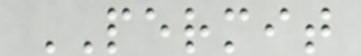PERMIT
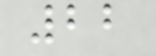22
